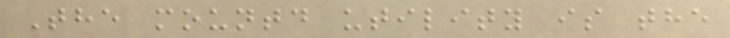The mountd utility is the
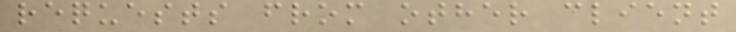requests from other client
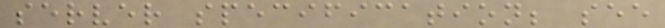server specification; see
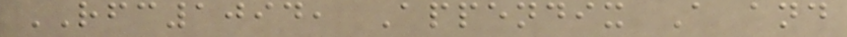RFC1094, Appendix A and
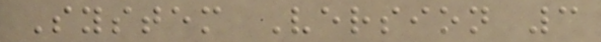System Version 3
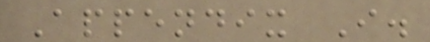Appendix I.
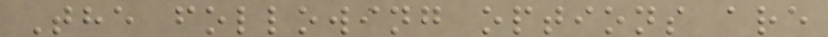The following options are
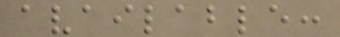available:
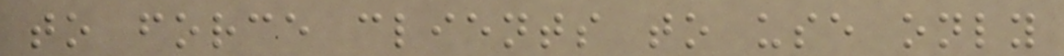to force clients to use only
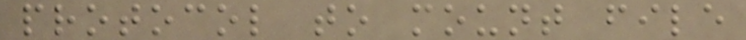protocol to mount file
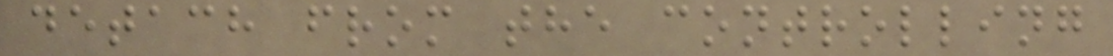detach from the controlling
